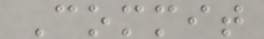Commit
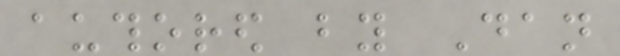authored by Dan
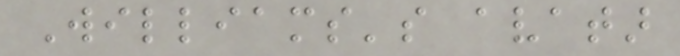Williams's avatar
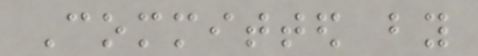Committed by
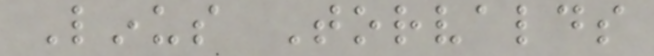Linus Torvalds
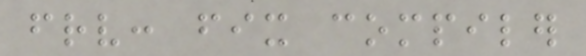frv: fix compiler
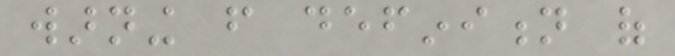warning from definition of
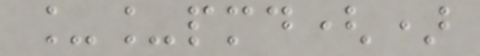__pmd()
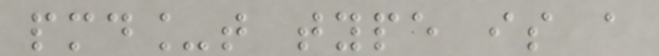pmd_t type is a
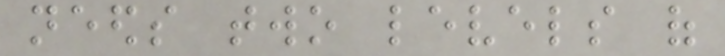needs two levels of
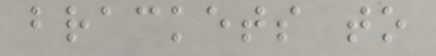brackets to
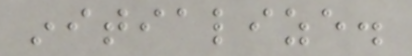initialize.
